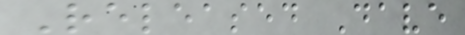Released Dave
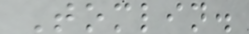Tomlin.
